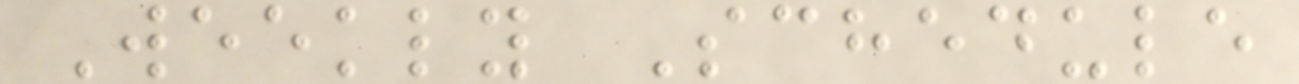Weekly Schedule
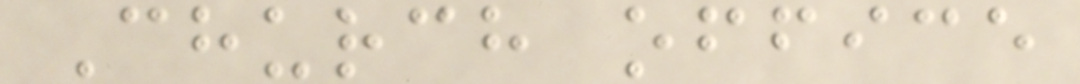Church office
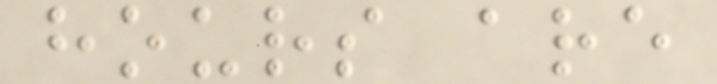hours are
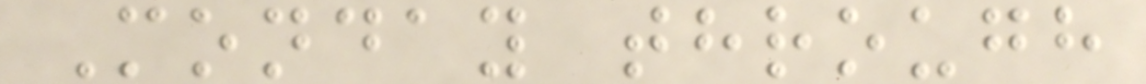Monday through
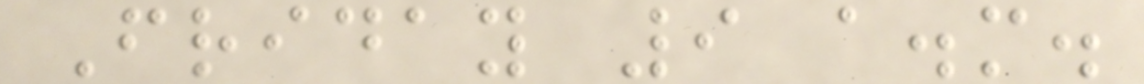Friday 9 a.m.
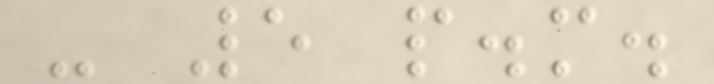- 5 p.m.
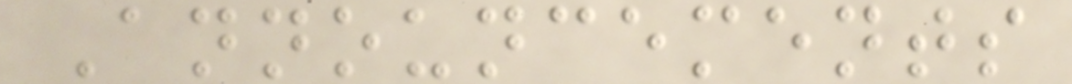Announcements
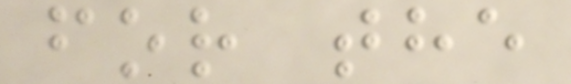for the
